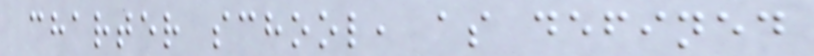charter school, as defined
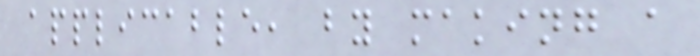applicable, by making a
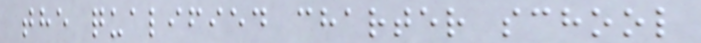the qualified charter school
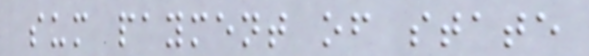sum payment of state
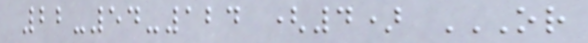22-54-124 (4) OR
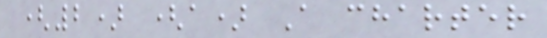(2) (a) A charter
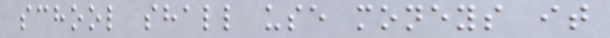school shall use moneys it
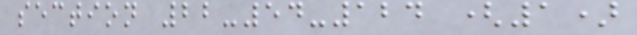section 22-54-124 (1)
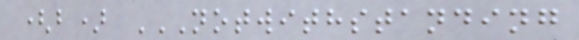(b) NOTWITHSTANDING
